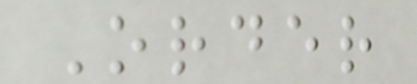Order
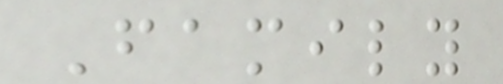Family
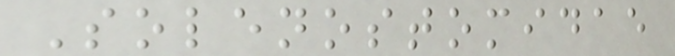Solenostomidae
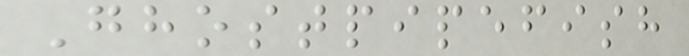Ghostpipefish
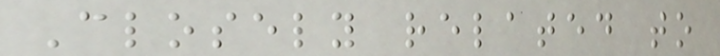Closely related to
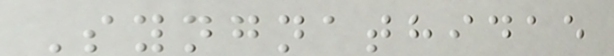Syngnathidae
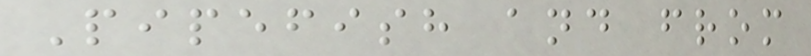Pipefish and from
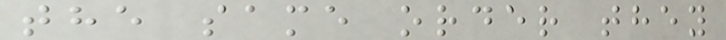the same order they
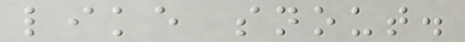like snout.
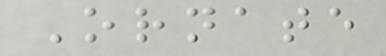Ornate
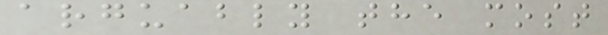arguably the most
